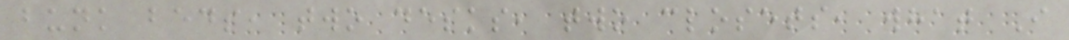bunk beds, two desks, two closets, what I
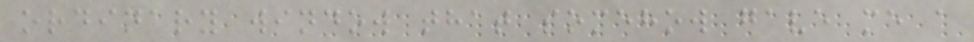ordinary window that somehow gave me a
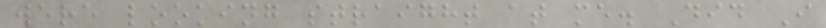were looking straight at me. Did I
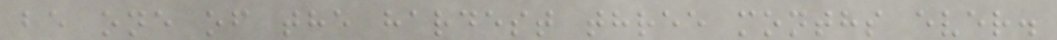be one of the hardest three months ever.
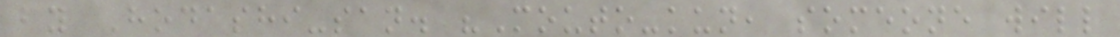by Hodashi-san. "Mouto-kun, someone will
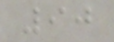90
